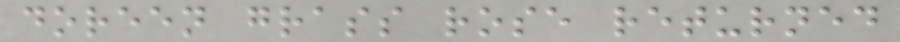doreen grass rose returned
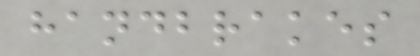handbrakes
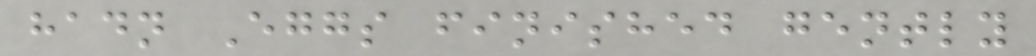hadn Eggs finished gently
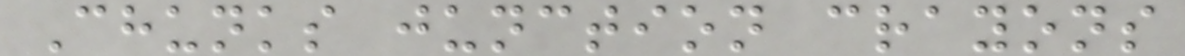Chunks junction crayons
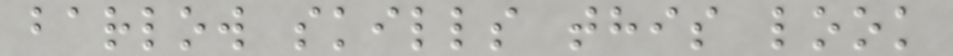barlow skills this look
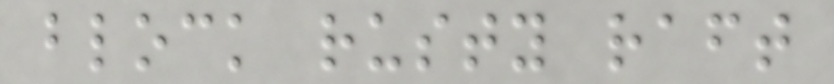block rusty raft
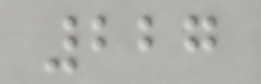227
